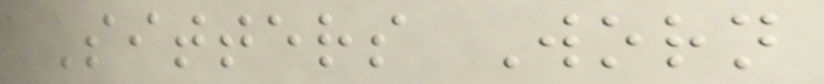Sitters Worn
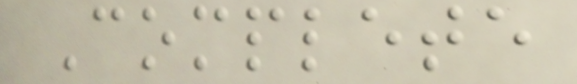Complete
